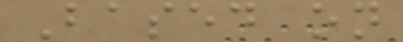Based on
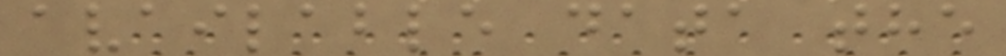available data the
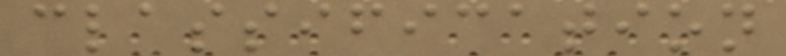classification
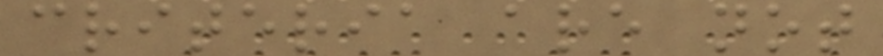criteria are not
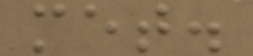met.
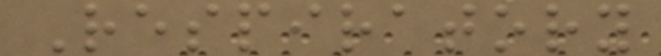Respiratory
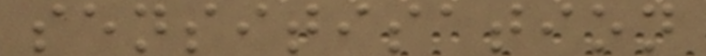sensitisation
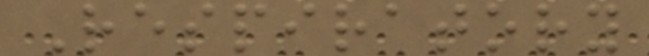Respiratory
